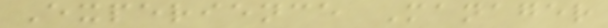Experience Manager
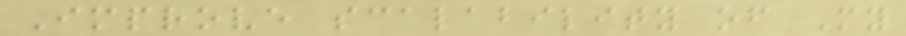Improve scalability of My
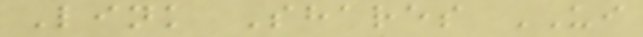Link Shares UI
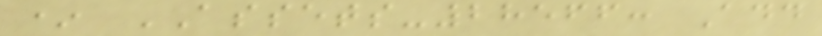* ASSETS-28566: Add
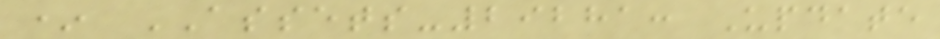* ASSETS-29281: Update
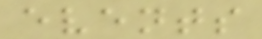events
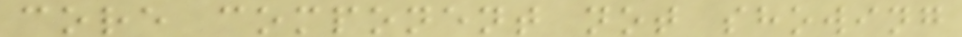core component not showing
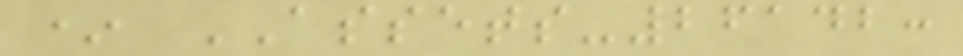* ASSETS-26142:
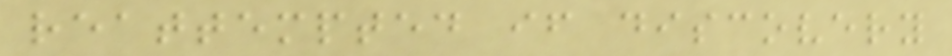reattempted if discovery
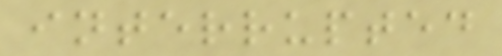interrupted
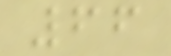66
